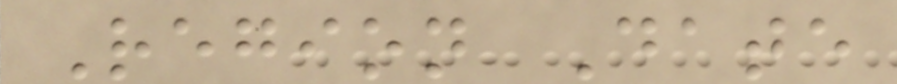Region Date
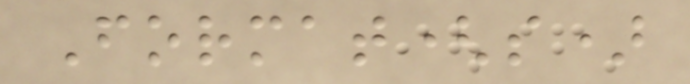Format(s)
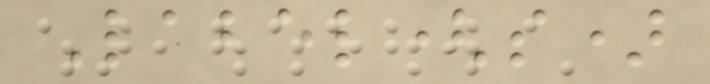Label(s)
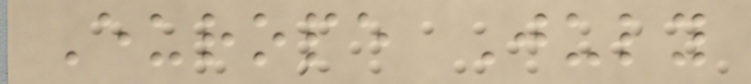Europe July
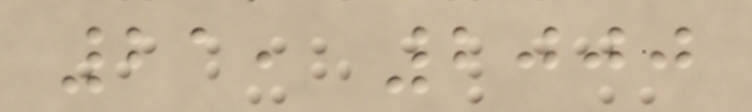21, 2000
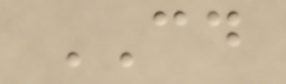CD
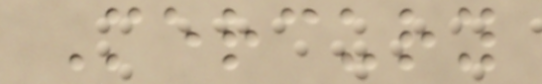Mercury
